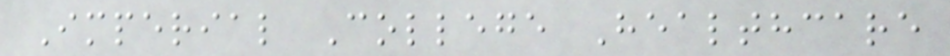Imperial College Healthcare
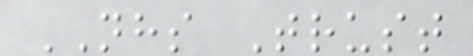NHS Trust
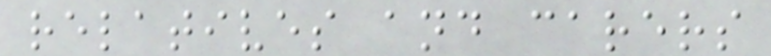relatives and carers
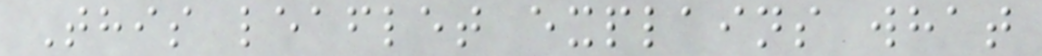This leaflet explains what
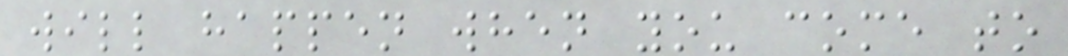will happen when you come to
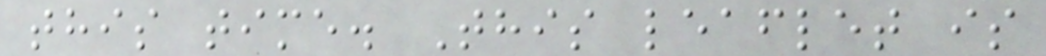this time. This leaflet is
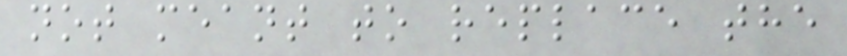not meant to replace the
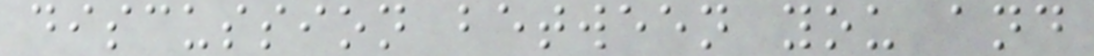discussion between you and
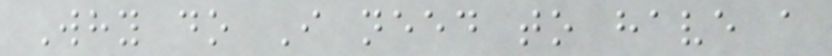Why do I need to have a
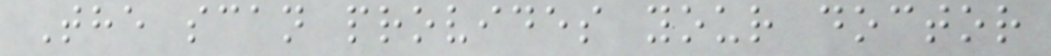The scan provides your doctor
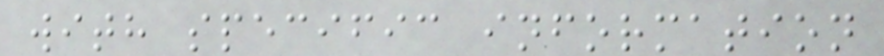with specific information
